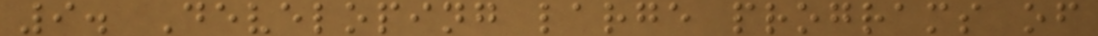9. Developing large programs of
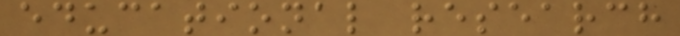educational research
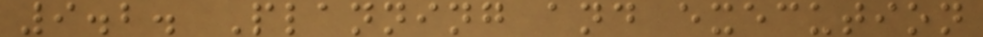9.2. Planning and execution
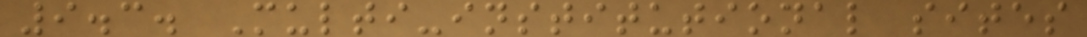9.3. Multi-institutional sites
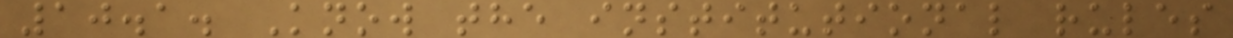10.1. Know the institutional rules
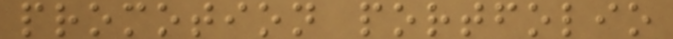promotion portfolio
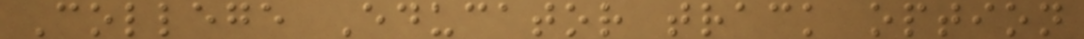College Educator track option
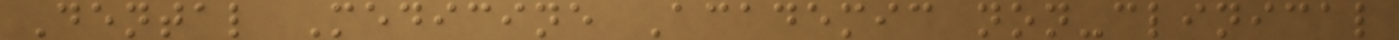Dental Medicine Academic non-clinical
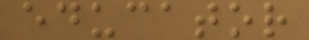educator
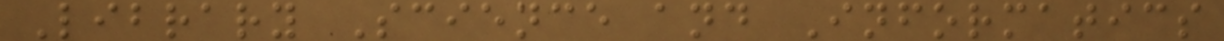Library Science and Informatics
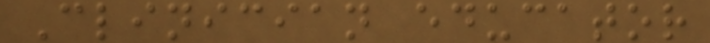Clinician educator
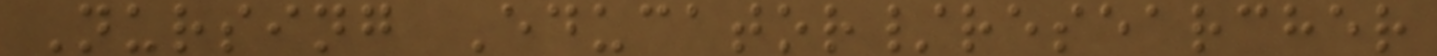Nursing Educator/researcher
